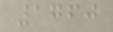1760
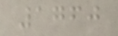1760
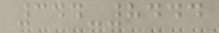344-8444
